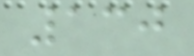130
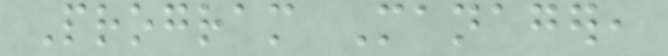Program Manager,
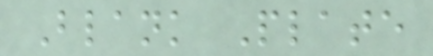Blank Plate
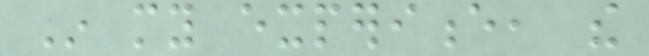In my experience, the
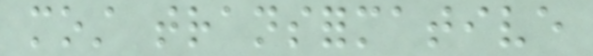most transformative
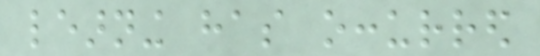learning has occurred
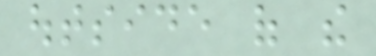outside of the
